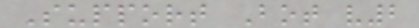Support Bot v2
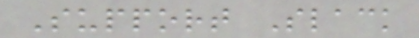Support Slack
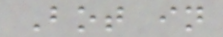Bot in
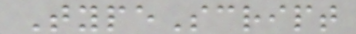TypeScript
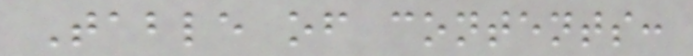Table of contents:
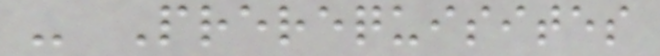- Prerequisites
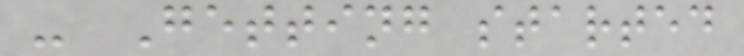- Getting started
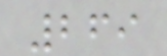269
